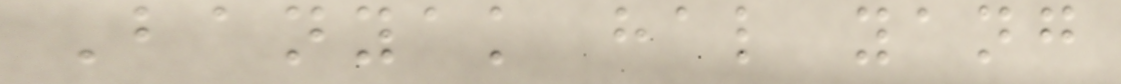Banyak hal yang
